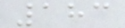183
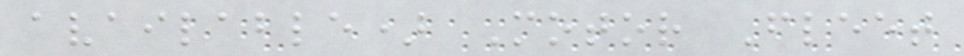available) Motor Fleet
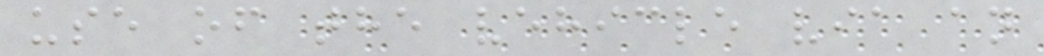use of the vehicle via an
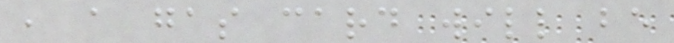, a gas card will be
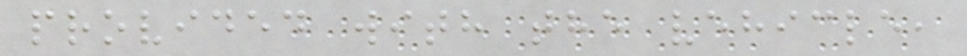provided with the vehicle,
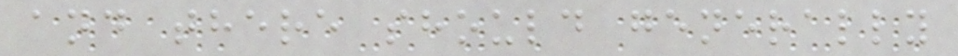and there should generally
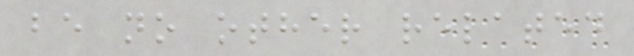be no other related
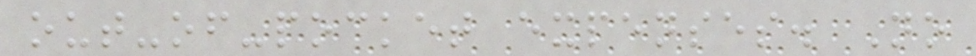out-of-pocket expenses. No
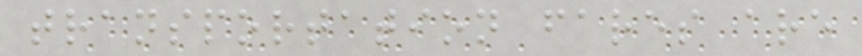transportation fares are
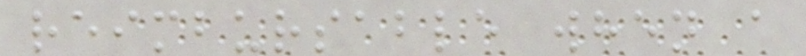reimbursable when a
